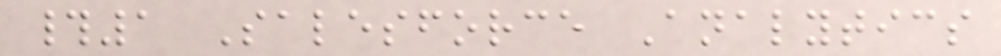#1 Salesforce Analytics
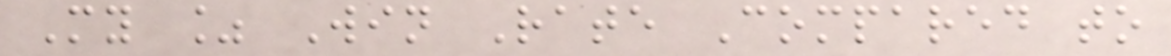My % Win Rate Compared to
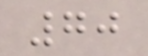70
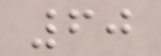60
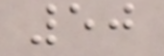50
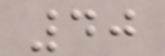40
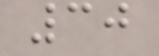30
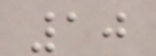10
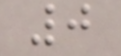0
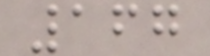167
